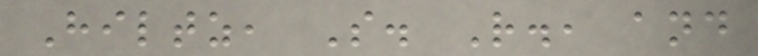Hiltz, S. R., and
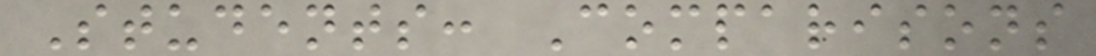Students: Comparisons
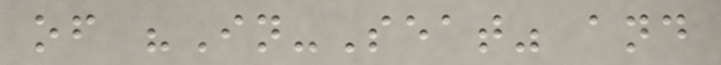of "In-Seat" and
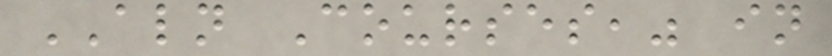ALN Courses," in
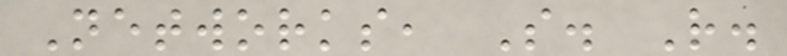Networks, S. R.
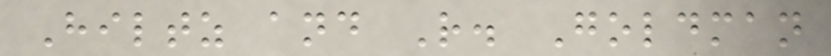Hiltz and R. Goldman
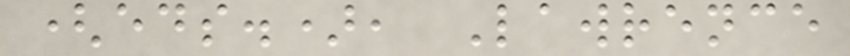(eds.), Lawrence
